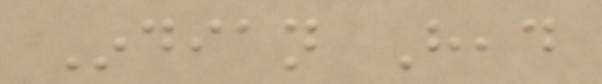Indian Head
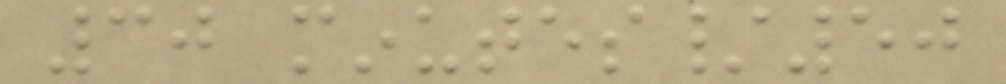30 minutes/50
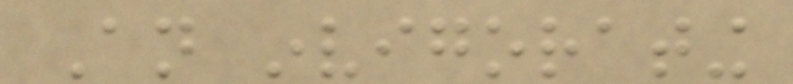An invigorating
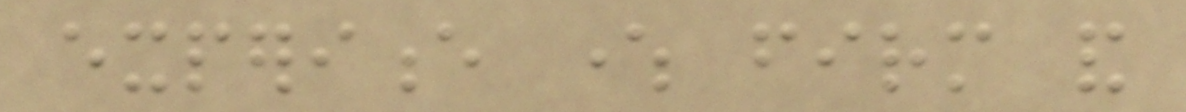experience where firm and
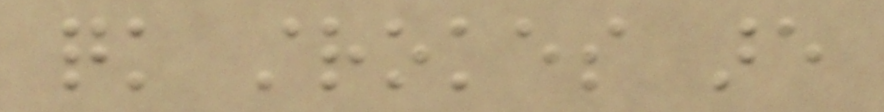quick strokes are
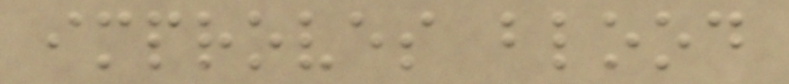improves blood
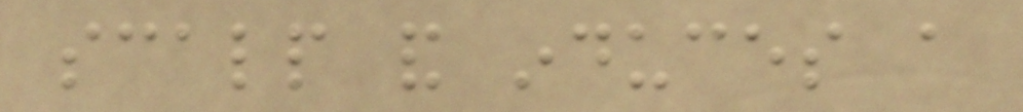scalp and induces a
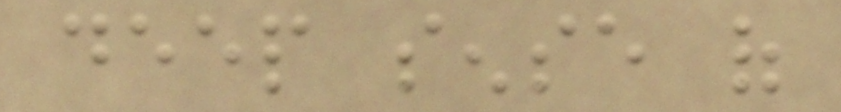deep sense of
